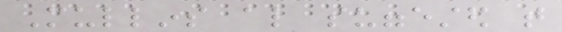Mullins also suggested that
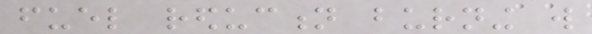fuel reduction burning will
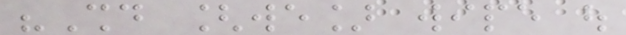"Should [we] wipe out
